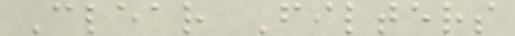Clear Filters
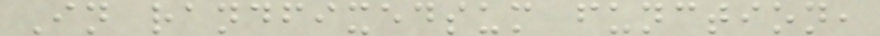In randfixedsum function,
